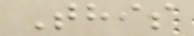This
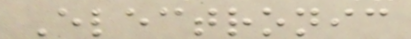Electronic
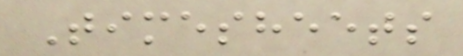Timesheets
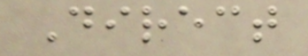Direct
